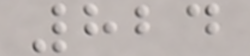824
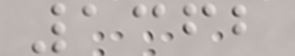1362
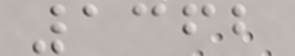1362
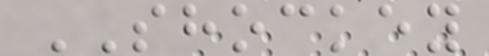SHOCKEY
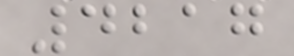4217
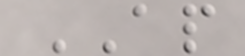AP
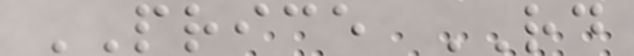PRICE RD
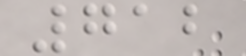712
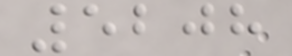5208
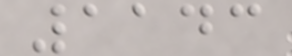1143
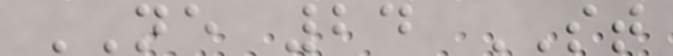NE 24 ST
